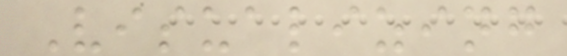Visualizing
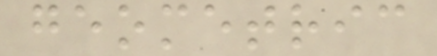geometric
